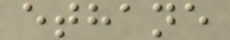ethane
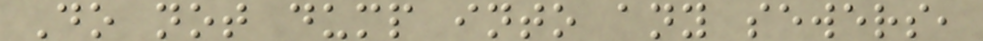Do not dump into any sewers,
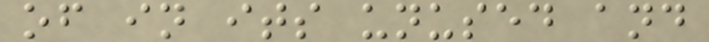of in its unused and
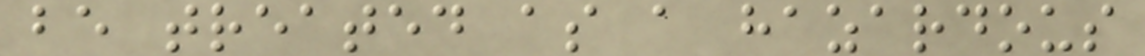be treated as a hazardous
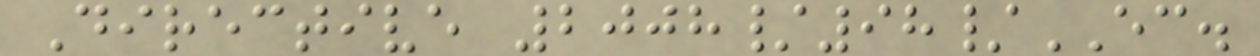Directive 2008/98/EC.
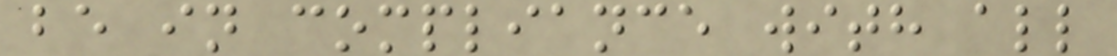be in compliance with all
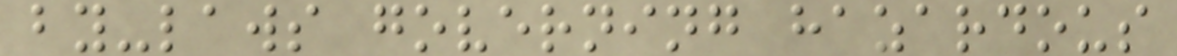by-laws governing hazardous
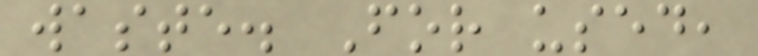waste. For used,
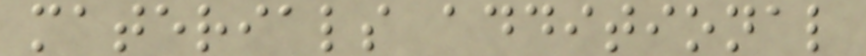materials additional
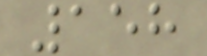158
